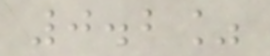0.2%
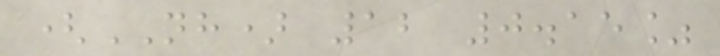(NH) 12 0.15%
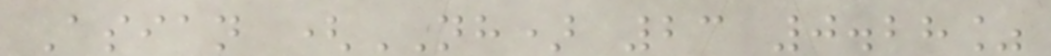Asian (NH) 23 0.28%
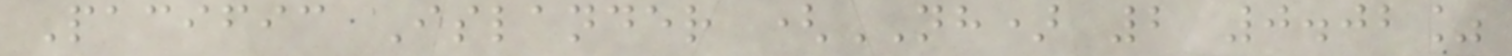Pacific Islander (NH) 2 0.02%
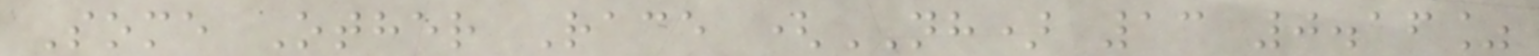Some Other Race (NH) 13 0.16%
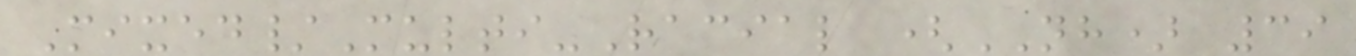Mixed/Multi-Racial (NH) 39
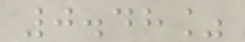0.48%
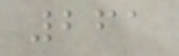261
